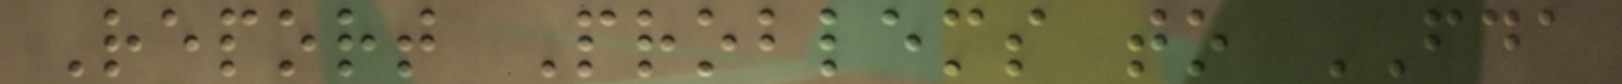Report Problems to FDA
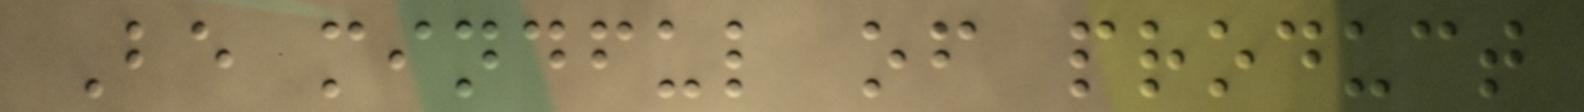Be mindful of product
